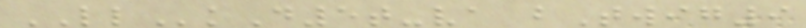LLkD5t-va bTwig9
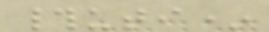#uti*
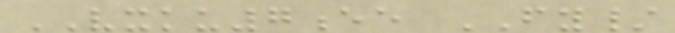VXKU7ee FY/
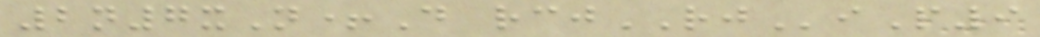2n7xN+D rcjRJiP9
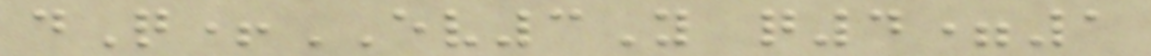dQ+EV3Y q4=1
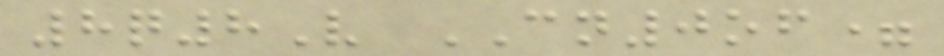8q8V CN0of=
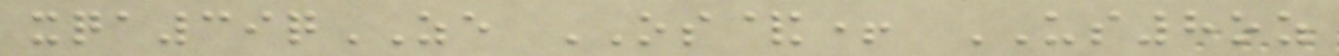xqa39qZE OS&+ US8oz
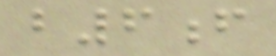b6f
